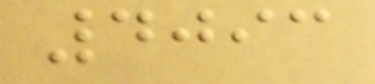4093
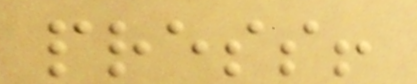press!
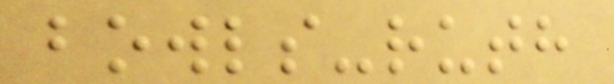bowls-ruth
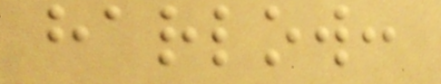harlow:
